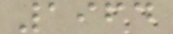1964
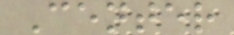Center
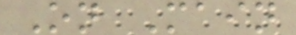On Main
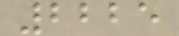2225
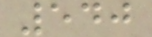540
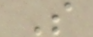S
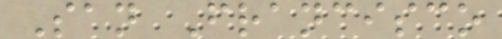San Francisco
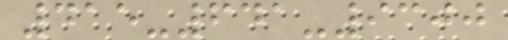415-641-9300
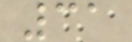31
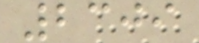2309
